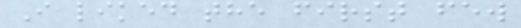I liked the first few
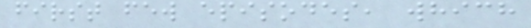first few episodes, which
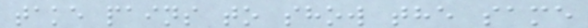take pains to show the same
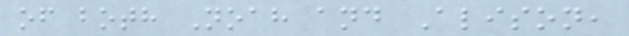of both Noah and Alison,
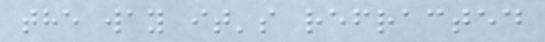the way it's refracted
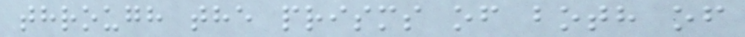through the prisms of both of
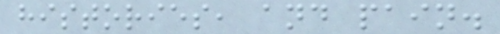histories, and pain.
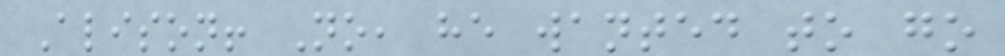Alison! No, he wanted to go
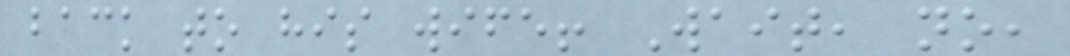back to his wife! Wait, no,
